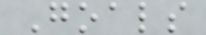Goals
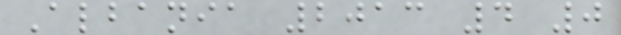Albania 2013 4 0
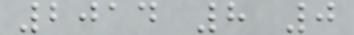2014 8 0
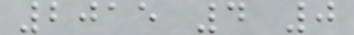2015 4 0
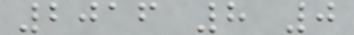2016 8 0
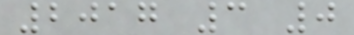2017 3 0
